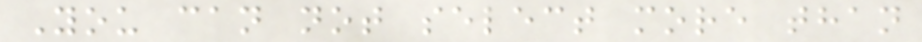You can not select more than
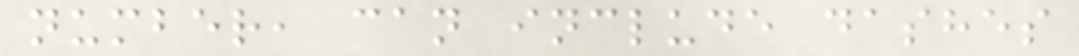number, can include dashes
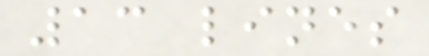13 lines
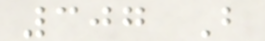307 B
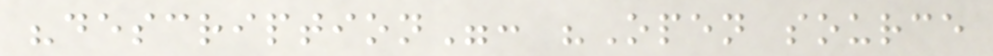"description": "Open source
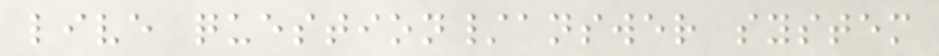live question/answer system
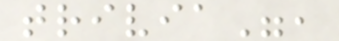trivia",
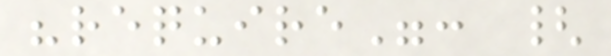"require": {
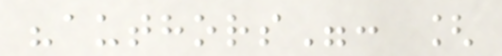"authors": [
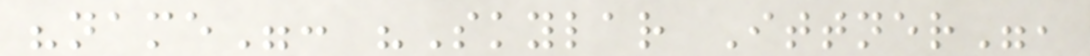"name": "Skylar Ittner",
